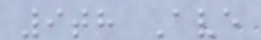9th Ave
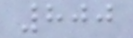800
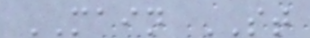MAIN ST
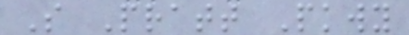S Pratt Pkwy
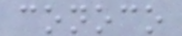conoco
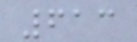613
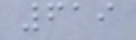619
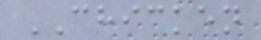CHICKEN
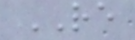RE
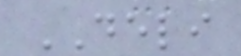DELI
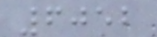6052
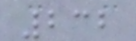232
